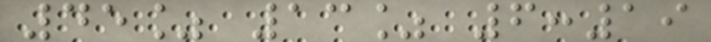45% 13% 6:19
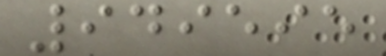949595
